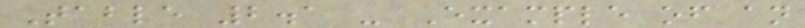Table 2.1 - Example of an
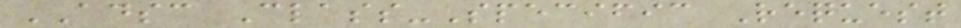ADSC Class-Specific Request
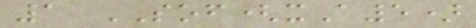1 SOF(xA5)
